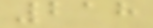218
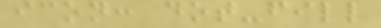icon: dot-fill
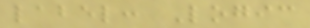label: Logic
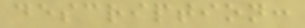description:
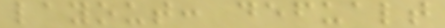layout: defualt
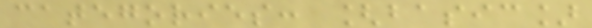categories: [basic]
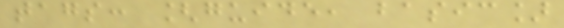tags: [guide, basic]
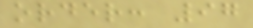order: 97
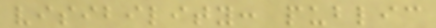visibility: public
